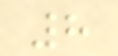8
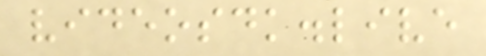videosdk.live
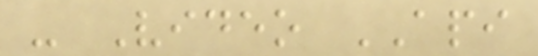- Video API
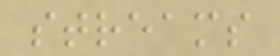streams
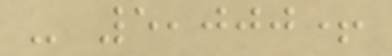- 5,000+
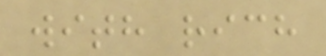with rich
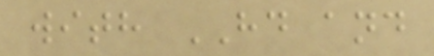with HD and
